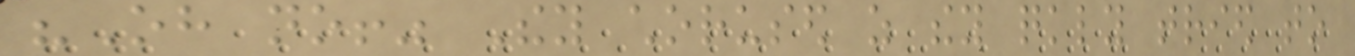"Oh no!" They chorused as they quickly tried to
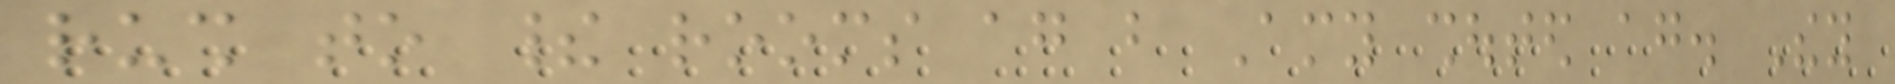rush to their rooms again but Amy shouted again. They
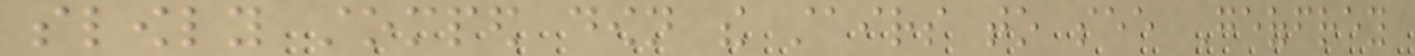slowly stomped down the stairs to see Geoffrey
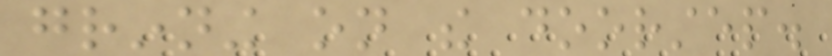grinning on the doorstep.
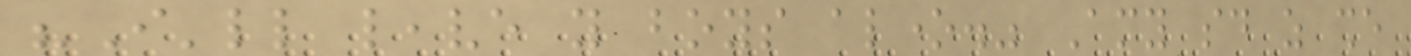"I'll leave you boys alone." Amy said as she
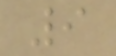9
